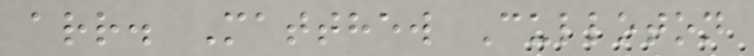arr. Matthew Culloton
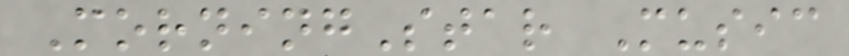MorningStar Music
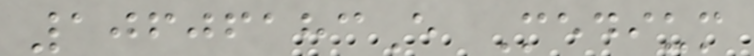10606183E Medium
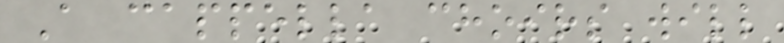A cappella choirs will
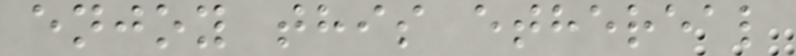enjoy this ethereal
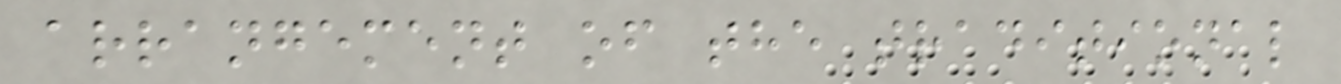arrangement of the traditional
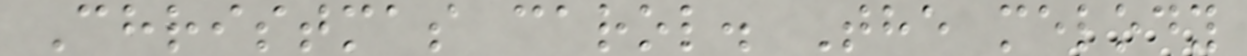Christmas carol. The melody
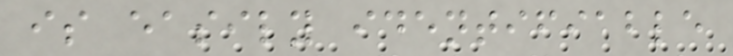is easily identifiable
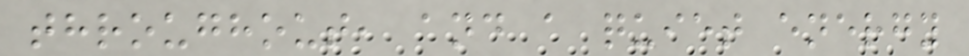throughout, and a quiet energy
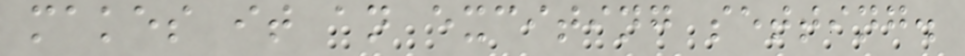makes it an exciting setting.
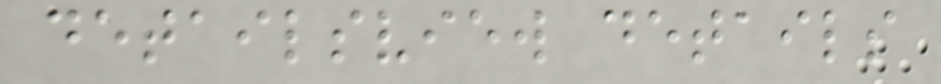detailsview details
